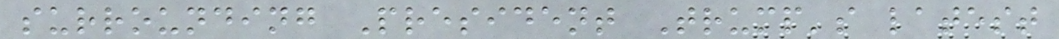surrounding President Trump's latest
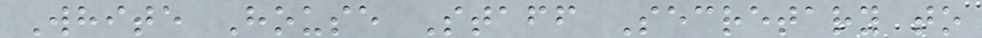White House Staff Secretary to
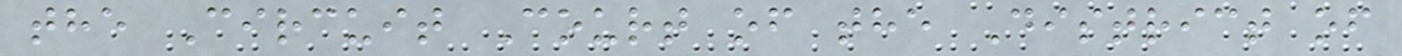the Circuit Court of the District of
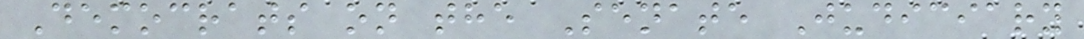Democrats on the Senate Judiciary
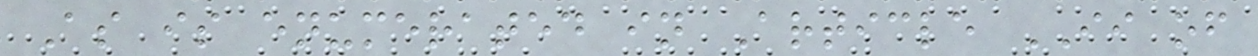As is enumerated in Article II of
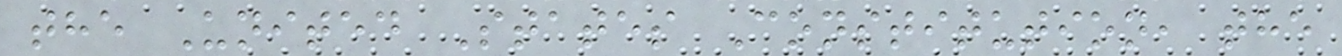the United States Constitution, the
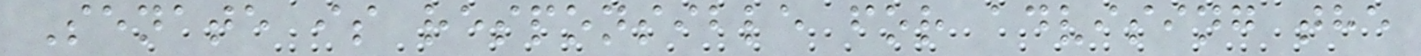Senate is responsible for advising the
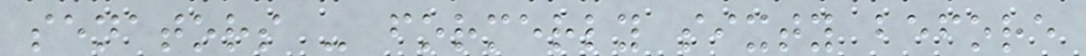senators - formerly sixty before
